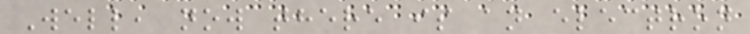Well, now there is an electron
